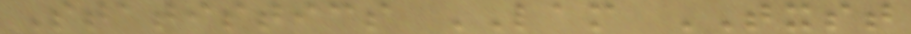Statistics LAM TXST
